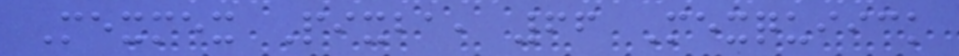Mexmex Pixba, 66 Mexquiick
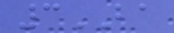3BA
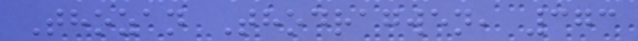Thozan Thodragwen, 373
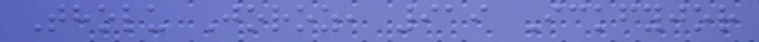Tholu Joroz, 919 Ickfyjor
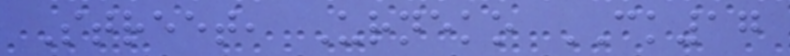Street, Urneko CK17
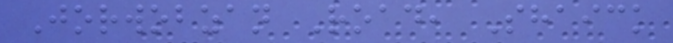Jorwobzan Road, Shaick
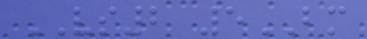VS2 5BM
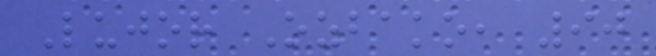Lujor Ozbako, 90
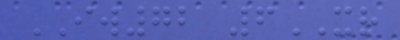IW72 6XR
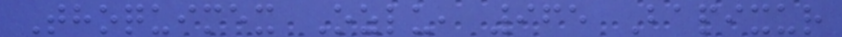Thoquimex Ozlu, 965 Bapixur
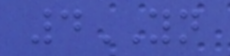4YN
